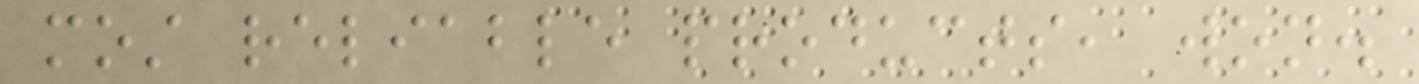most reliable products, won.
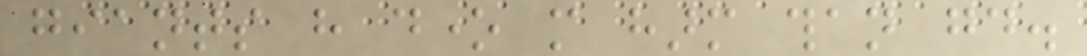giants have done more harm than good.
